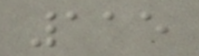115
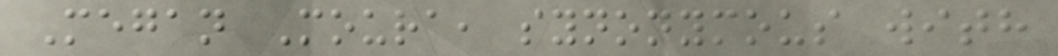Megan Moura, synonymous with
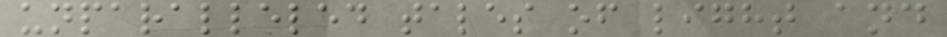unparalleled tales of light and
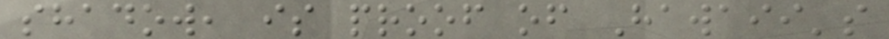shadow, is proof of Hawaii's
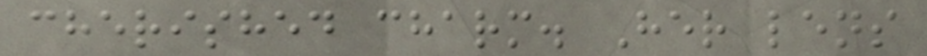cherished charm. Her lens
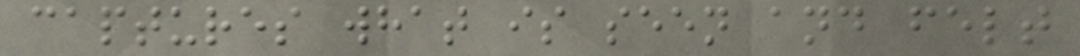captures what is seen and felt
